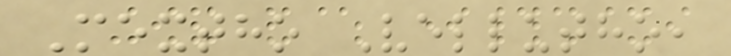Mextho Vellutho,
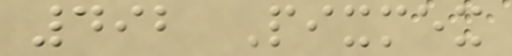492 Pixmex
